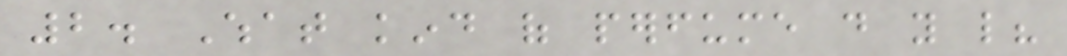2. What kind of perfume do you like?
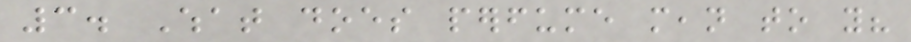3. What does perfume mean to you?
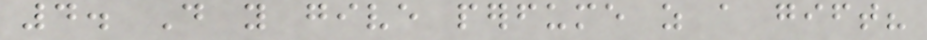4. Do you give perfume as a gift?
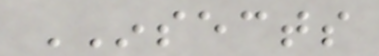INSECTS
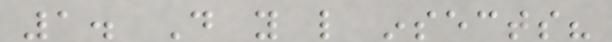1. Do you like insects?
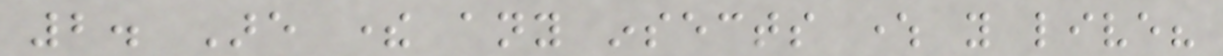2. Are there any insects where you live?
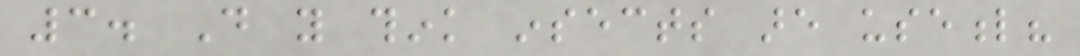3. Do you think insects are useful?
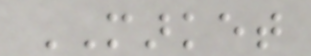MARKET
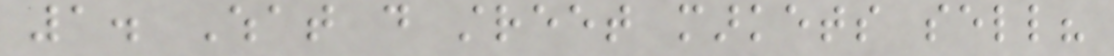1. What do street markets sell?
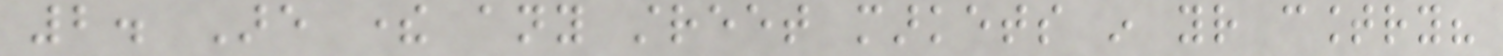2. Are there any street markets in your country?
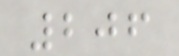206
